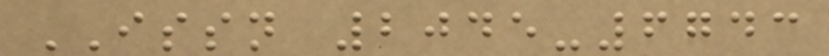ISSN 2045-6743
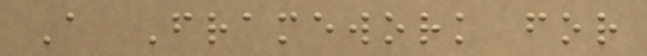A Framework for
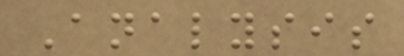Analysis
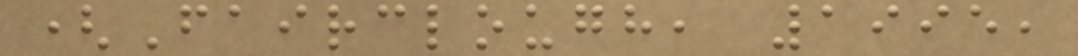(Fairclough, 1995,
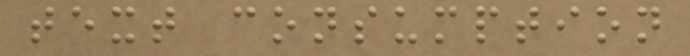text consumption
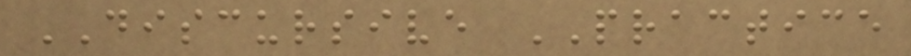DISCURSIVE PRACTICE
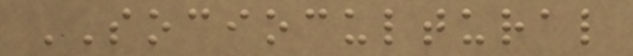SOCIOCULTURAL
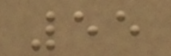55
